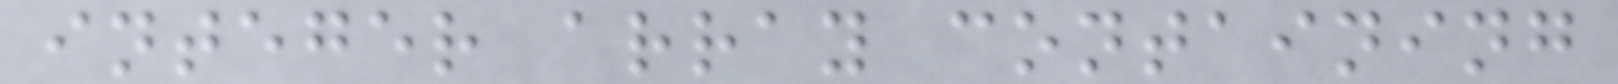integer array containing
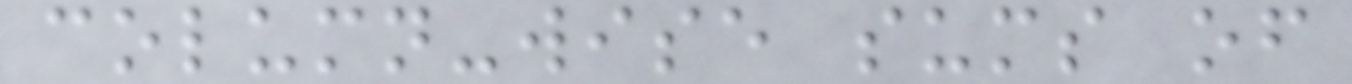column-wise sums of
